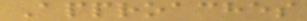Approaches
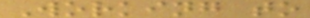Working to
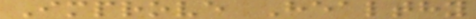Improve Healthy
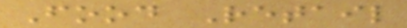Food Retail
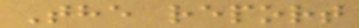The report
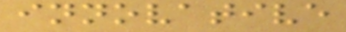innovative
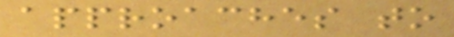approaches to
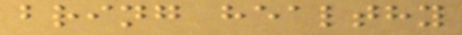bring healthy
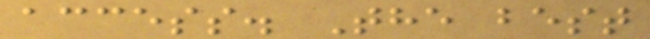access. The best
